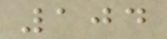104
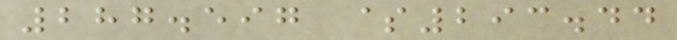287.597 $293.44
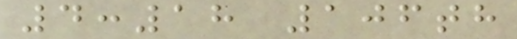4:18 106th
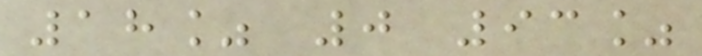18% 0 93%
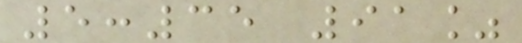5:35 91%
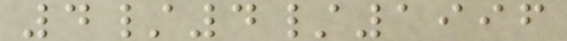4/4/1996
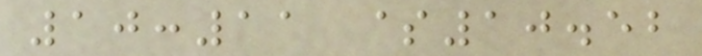10:11 $10.52
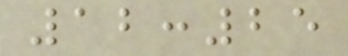12:25
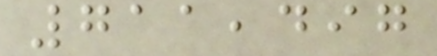711,497
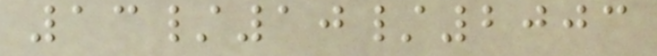13/10/2003
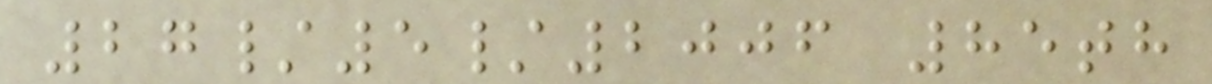27/5/2006 85th
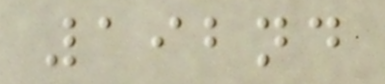192nd
